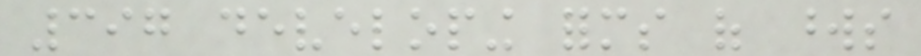397 developing forms of words
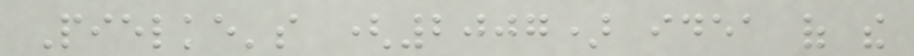Pielke's (2007) idea of the
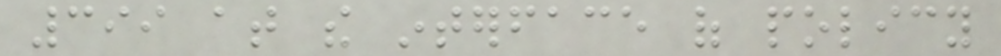399 at the interface of policy
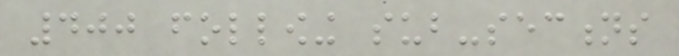400 following sub-sections
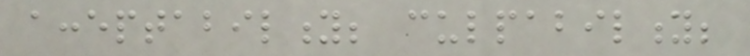acceptability; culpability;
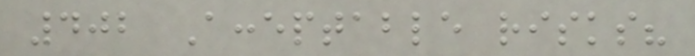402 Acceptable risks?
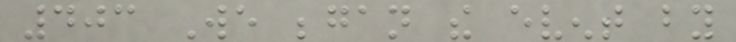403 We began the event by
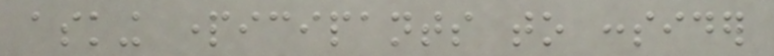asking participants to consider
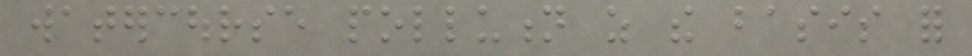watercourse pollution as the basis for
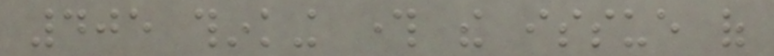405 thinking through the issue of
